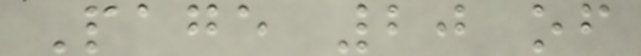Page 20 of
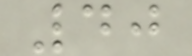40
